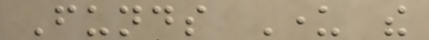Funds Under the
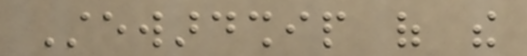Stewardship of the
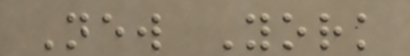New York
